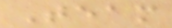Team
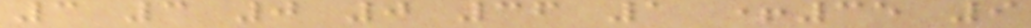3 3 0 0 36 1 +35 9
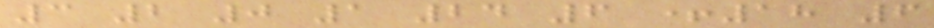3 2 0 1 24 6 +18 6
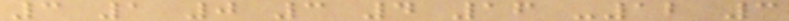3 1 0 3 4 16 -12 3
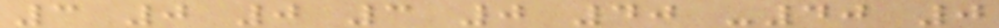3 0 0 3 0 40 -40 0
